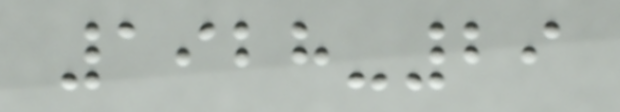1928-29
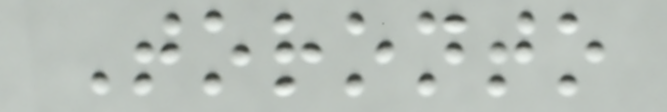Toronto
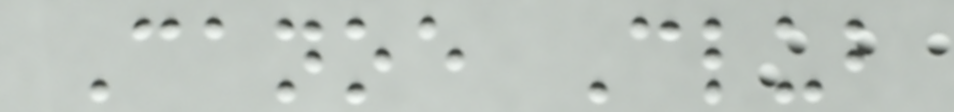Canoe Club
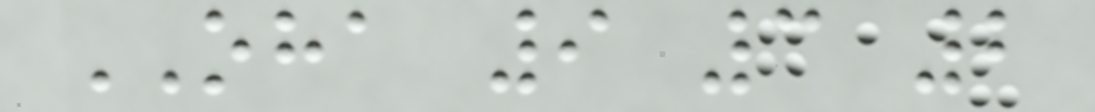OHA 9 3 2
